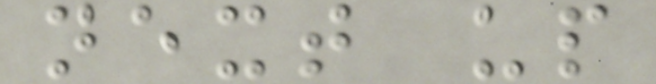next up
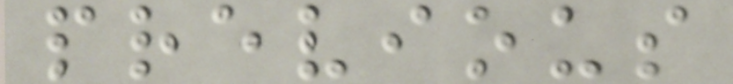previous
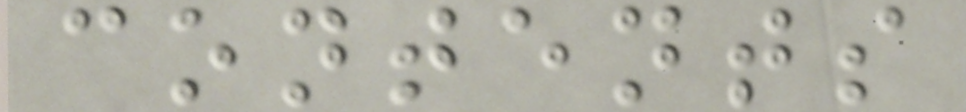contents
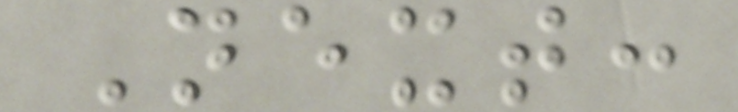Next:
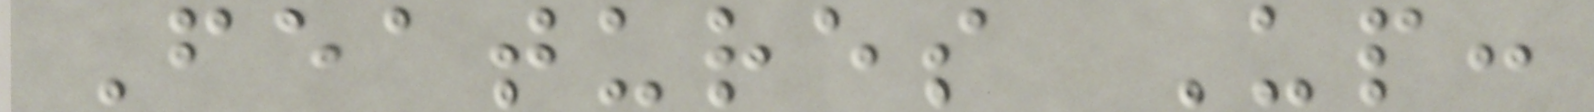Features Up:
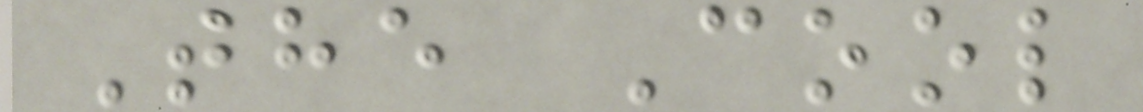The Cool
